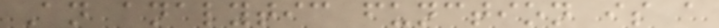An analytic function is a
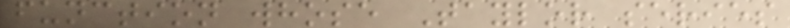function whose Taylor series
